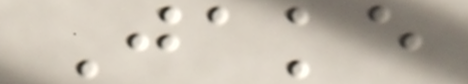Jake
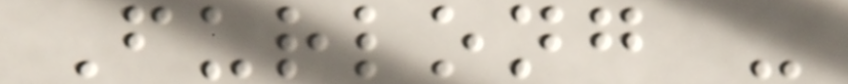Furlong -
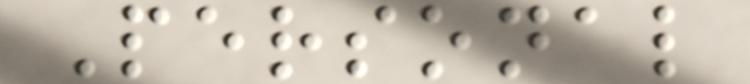Personal
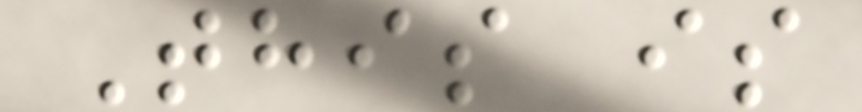This is
